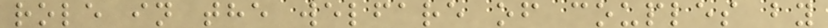role in the welfare of couples by
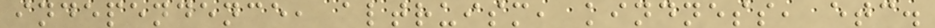independence, altruism, kindness, etc.
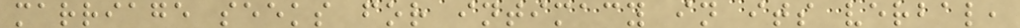marriage seeks for intimacy in its verbal,
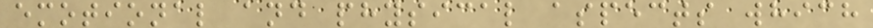emotional and physical aspects which
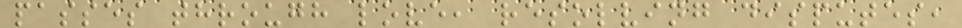passes through love, resolving disputes,
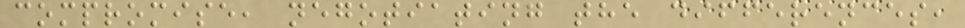compromise, negotiating the differences,
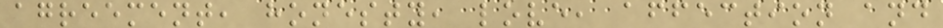agreement, honesty, love, affection and
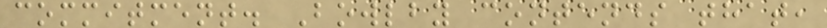commitment. Bowlby contends that,
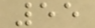55
